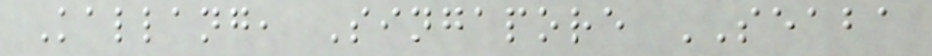Kallang, Singapore SEABA
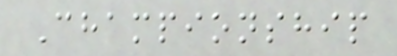Championship
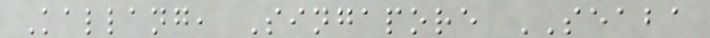Kallang, Singapore SEABA
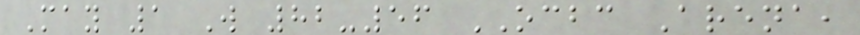May 1 W 82-56 OCBC Arena,
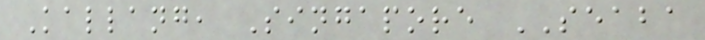Kallang, Singapore SEABA
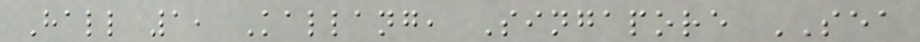Hall 1, Kallang, Singapore SEA
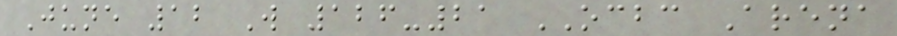June 12 W 126-21 OCBC Arena
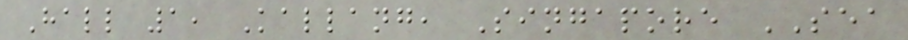Hall 1, Kallang, Singapore SEA
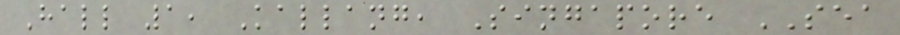Hall 1, Kallang, Singapore SEA
